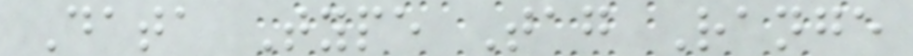Data Type Tag Range
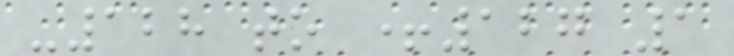-128 to +127 1
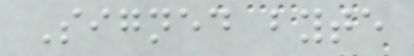Signed byte
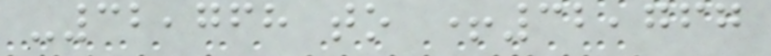-32,768 to +32,767
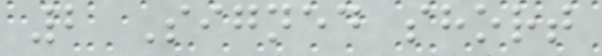2 Signed short
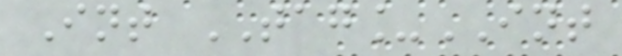Int TAG_INT
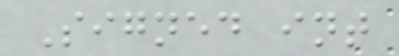Signed int
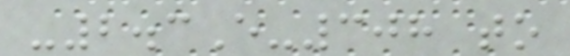-2.3E-308 to
